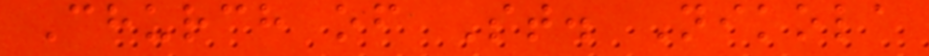Church of St. Nikola
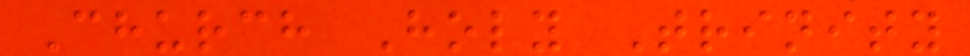Church Holy Trinity
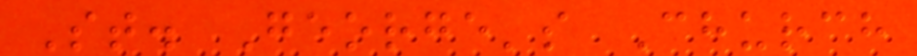St. George's Church
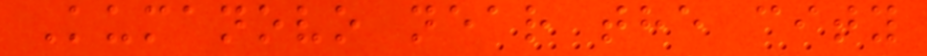Kumanovo near the city
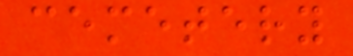cemetery
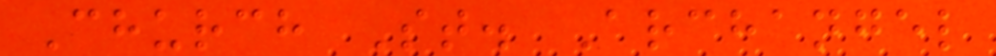Church St. Archangel
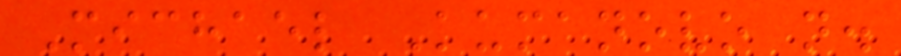Michael Kumanovo n.
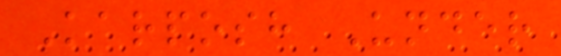Karposh Under
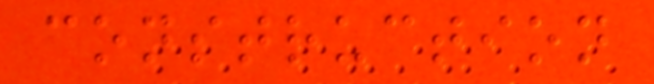construction
